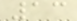13
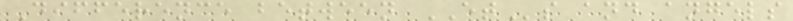Difference between ETs and angels
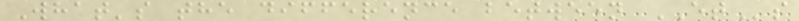What's the difference between ETs
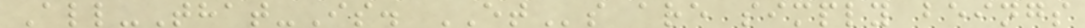All-That-Is. ETs are simply beings
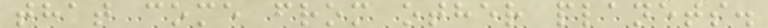that come from other planets.
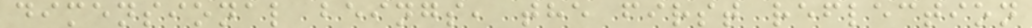dimensional beings, the first reflection
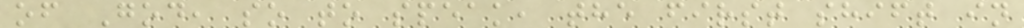of God, so to speak, the first shift in
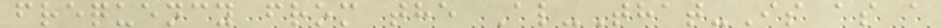frequency from the Al-That-Is as a
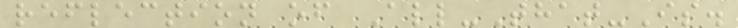reflection of All-That-Is.
